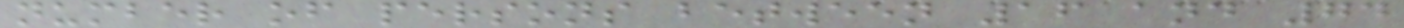number of persons between 16 and 74
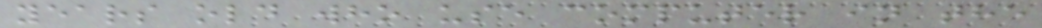years old who use computer in the
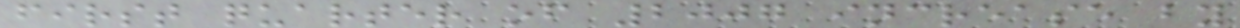first quarter of 2007 increase by
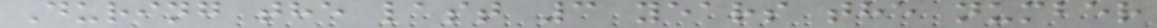During the last 3 years the number
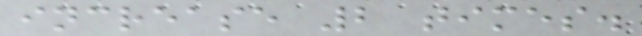increase 2 times.
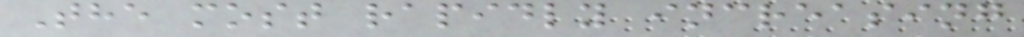The most rapidly increasing
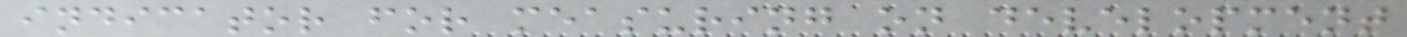indicator for measuring on development
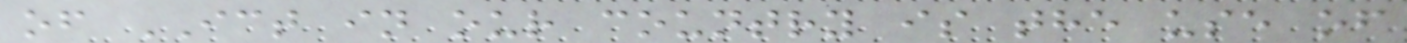of ICT in our country is the use of
